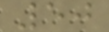50
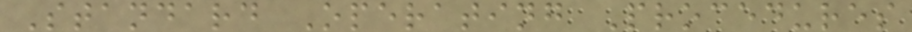Standard Operating Procedures
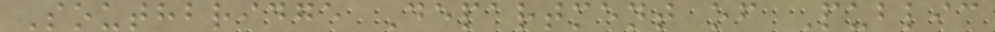Southbridge Department of Public
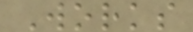Works
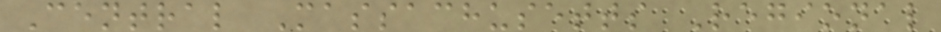Central Massachusetts Regional
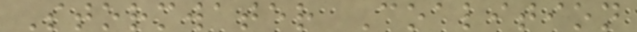Stormwater Coalition
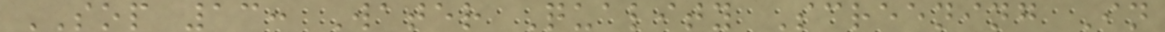SOP 13: Water Quality Screening In
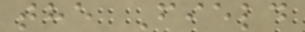the Field
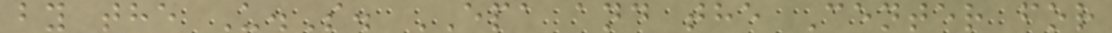by the U.S. EPA and the Center for
